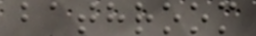bathroom
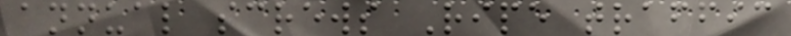annual screws Ripe traffic
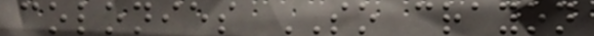colonies SO crayon
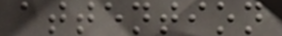attention
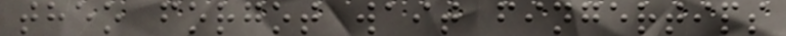theo forgot wait fingertips
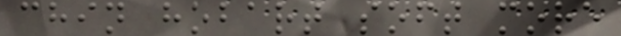chin hobart soft more
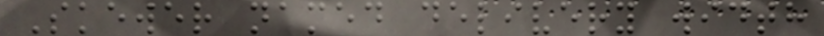Skewer named delivery width
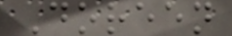Doreen
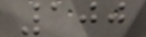100
